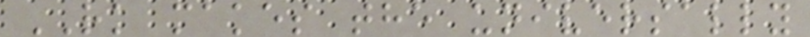RK makes the universally
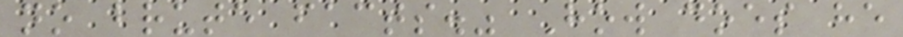no brute facts." How does he
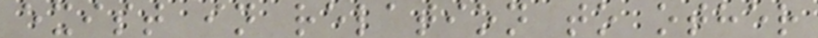exist in relation to other
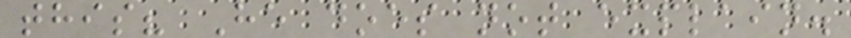this? He does not explain.
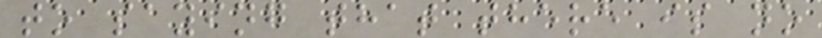to saying that there is no
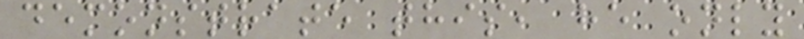demonstrate this, he only
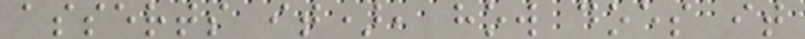asserts it), how does it
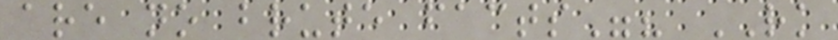are no brute facts"? RK
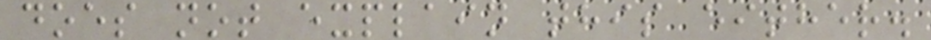does not explain this either.
